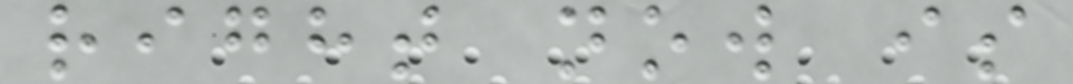right now is
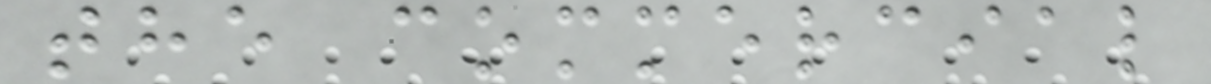the commercial
